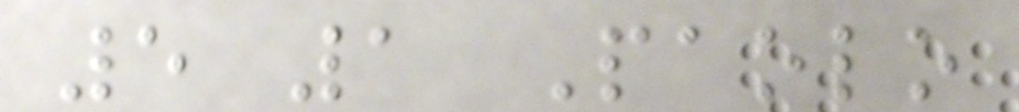5 1 Paolo
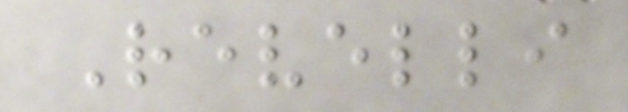Revelli
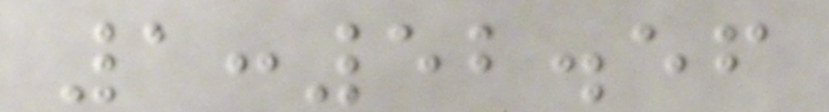1:52.56
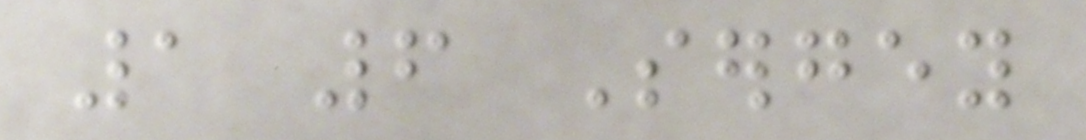1 6 Sergey
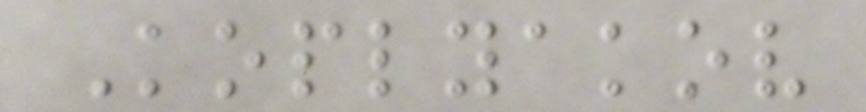Koplyakov
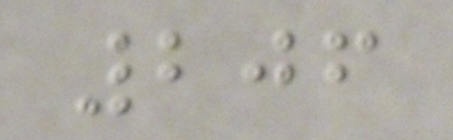206
